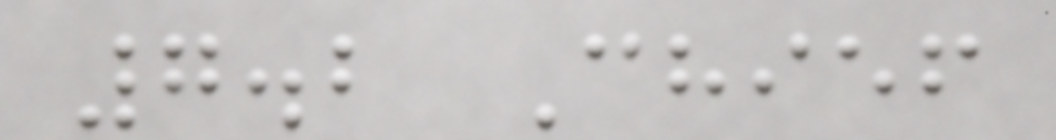7.2 Chief
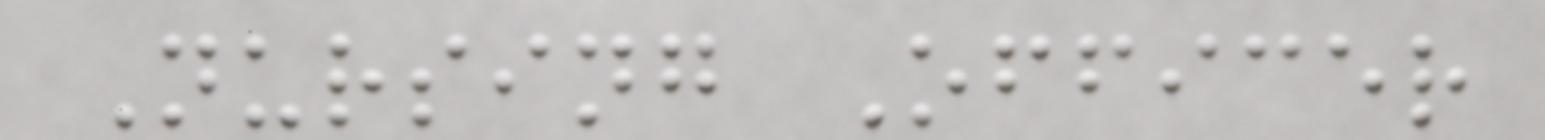Nursing Officer
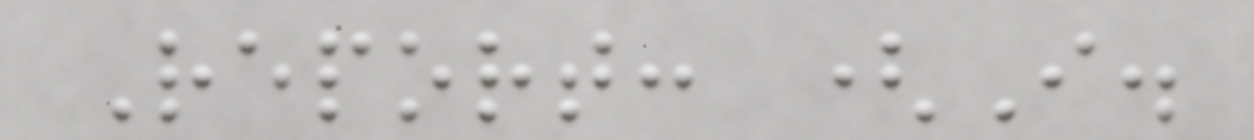Report: (I.
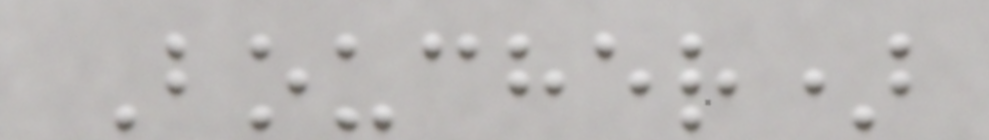Boucher)
